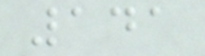141
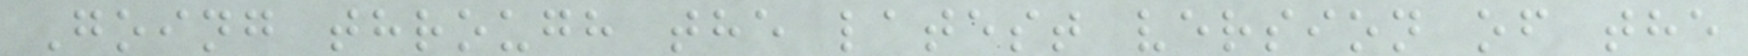Going through the latest version of the
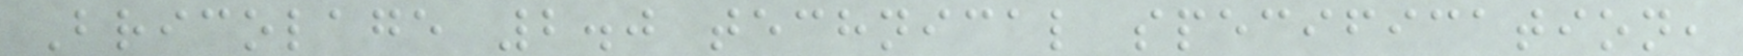Bricolage 2.0 technical specification,
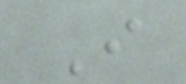I
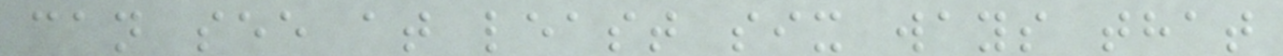can see at least six ways that
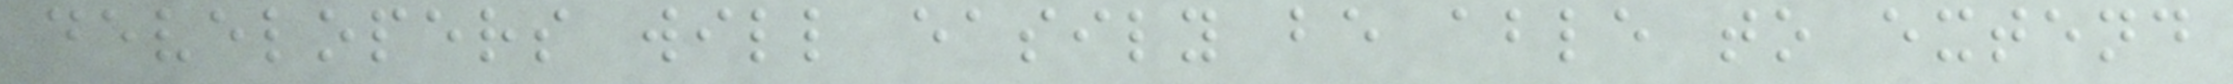developers will easily be able to extend
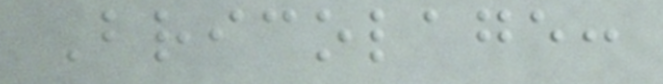Bricolage:
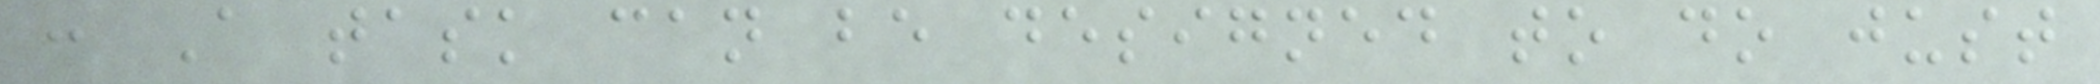: A task can be designed to do just
